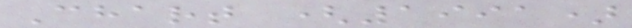Chart (1991)
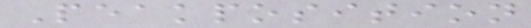Peakposition
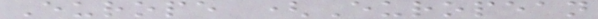Europe (European
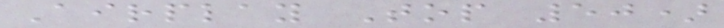Airplay Top 50)
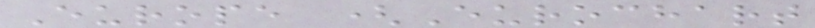Europe (Eurochart
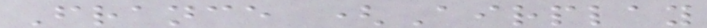France (Airplay
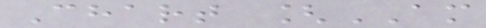Chart [AM
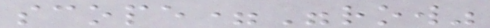scope="row"
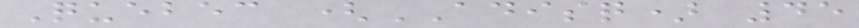Quebec (ADISQ) 45
